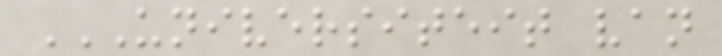UNIVERSITEIT VAN
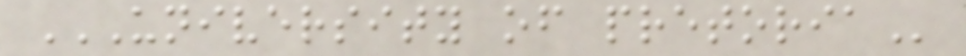UNIVERSITY OF PRETORIA
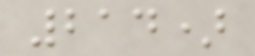214)
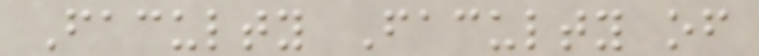Faculty Faculty of
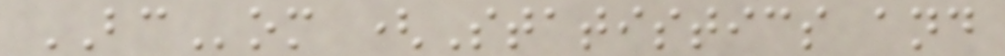BCom (Statistics and
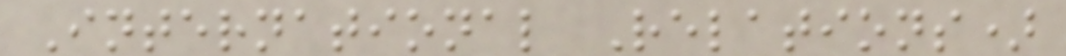International Relations)
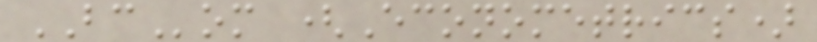BCom (Econometrics)
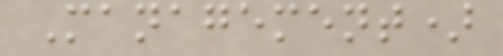Management)
